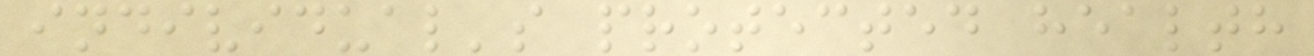individual's protected health
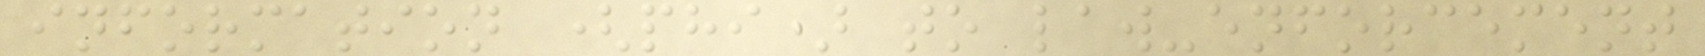information (phi) to law-enforcement
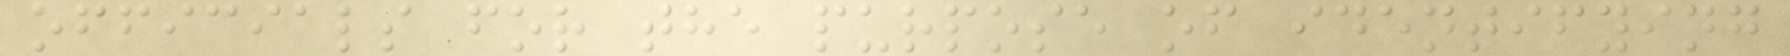officials for the purpose of identifying
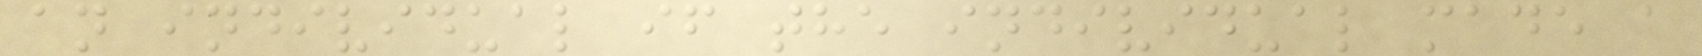an individual if the individual made a
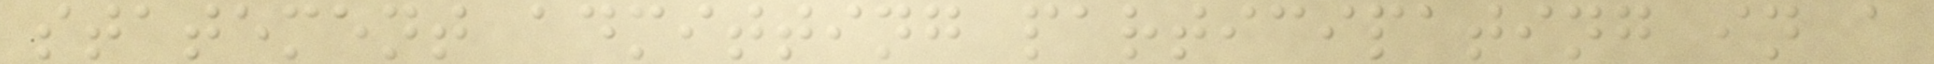statement admitting participating in a
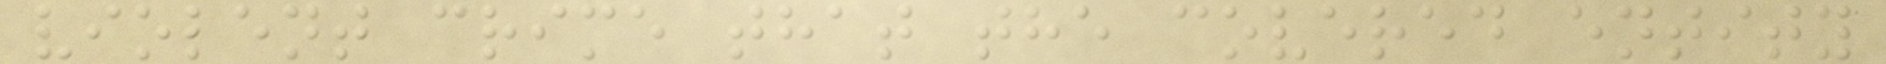violent crime that the covered entity
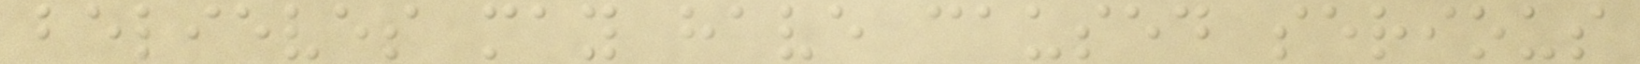believes may have caused serious
